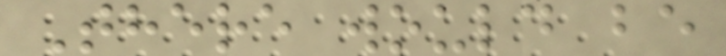There would be
